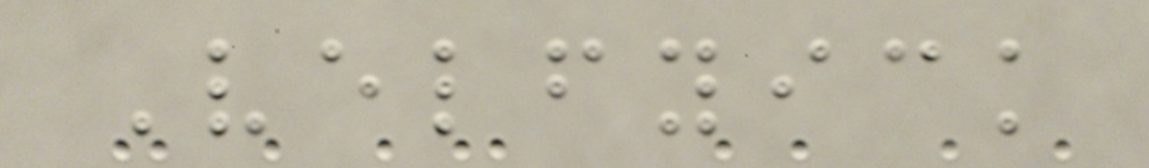Velfyick
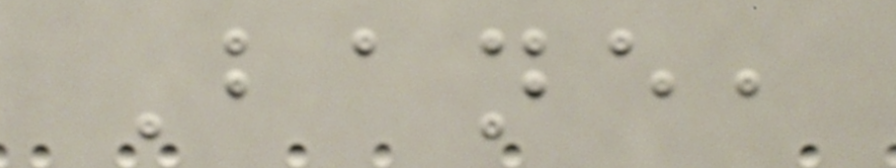Bane,
